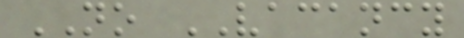NO VACANCY
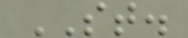ST.
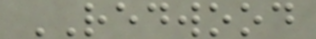REDWOOD
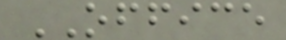OFFICE
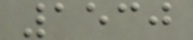1530
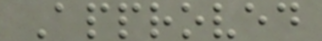Approved
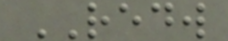REDW
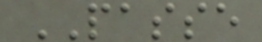PASSE
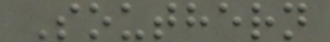Southern
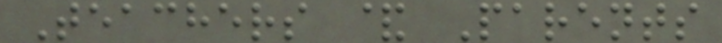Teachers & Parents
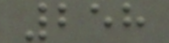258
